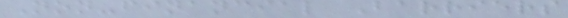Non-financial Barriers
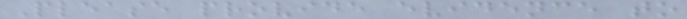Please provide evidence to
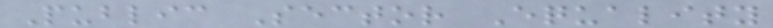Public Sector Equality
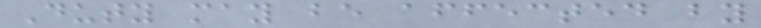Duty may be affected by
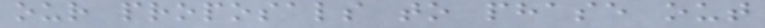our proposals to phase out
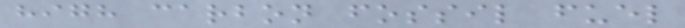high carbon fossil fuel
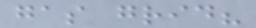gas grid?
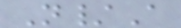N/A
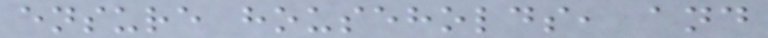ensure households, and
